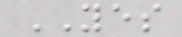YES
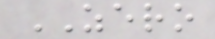ZERO
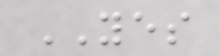YES
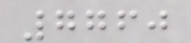7760
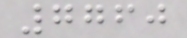7760
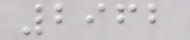2962
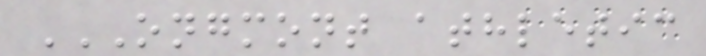ONGMONT ATHLETIC
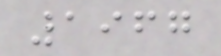1967
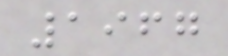1967
